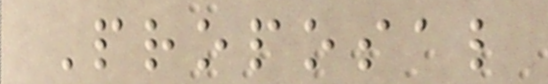Proposal
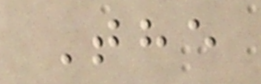The
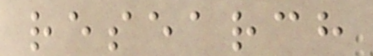research
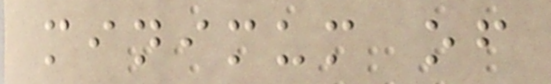minimum of
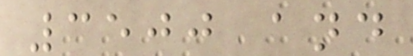3500 and
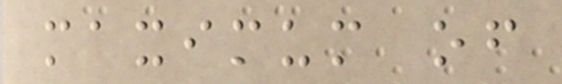maximum of
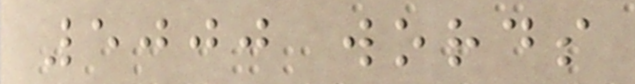5000 words
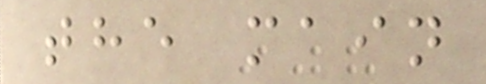the main
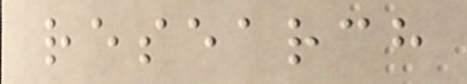research
